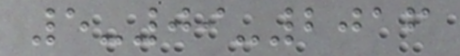5-09-2016
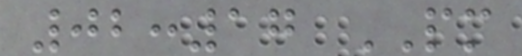02:17 PM
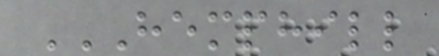HEMPHILL
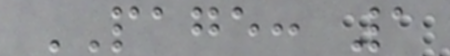PAGE: 1
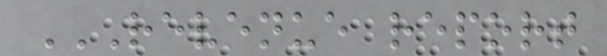REVENUE REPORT
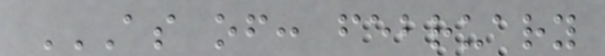AS OF: FEBRUARY
